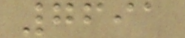7691
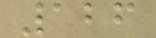126
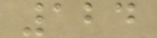124
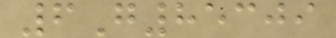6G85309
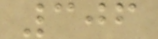306
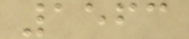1563
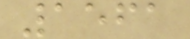1561
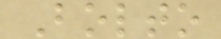Bolto
